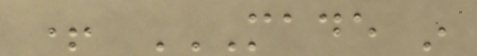+ MADE IN
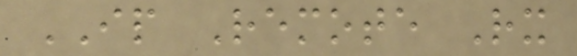IP Remote Rx
